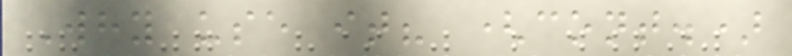Why use it? (cont.)
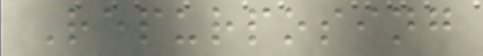Repurposing
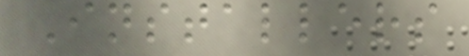Installers
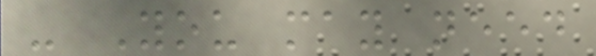- You may need
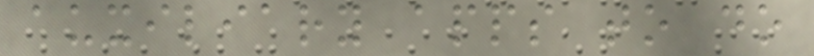auxiliary apps to do
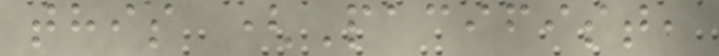this (Pacifist,
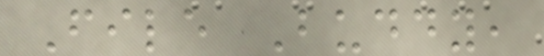File Buddy,
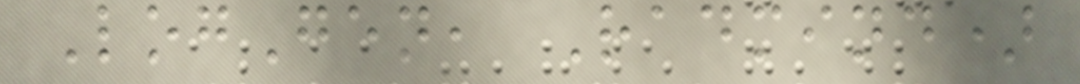LogGen, Radmind)
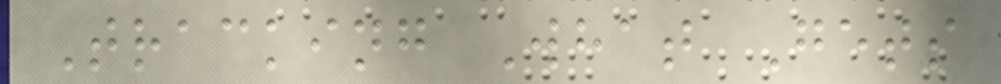Tracking What Gets
